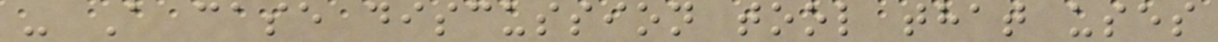- A case discussion tool that uses
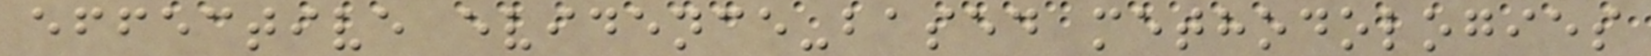effective evidence-based methodologies
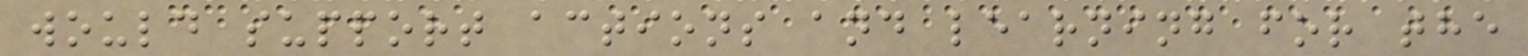would support actions and learning for the
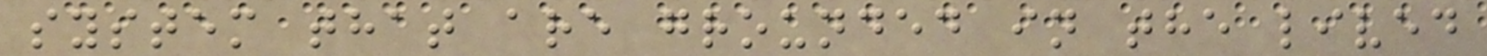system that are grounded in the lived
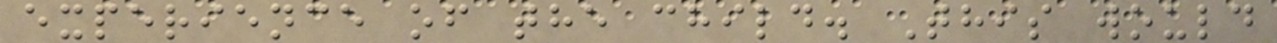experience of the child. This would
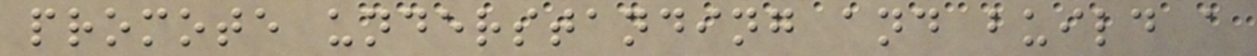promote understanding and build a
